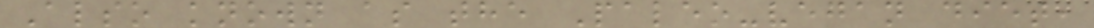Also known as the Paleo-vegan diet,
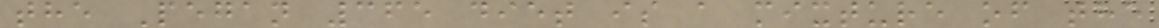the Pegan 365 diet is a mixture of the
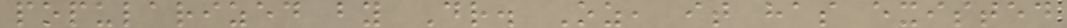popularized by Dr. Oz, it has existed
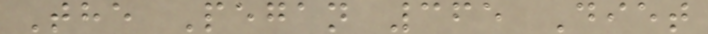The Pegan 365 Diet
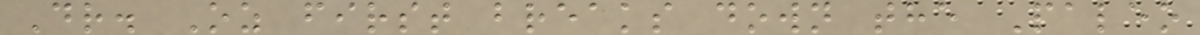Dr. Oz first breaks down the Paleo
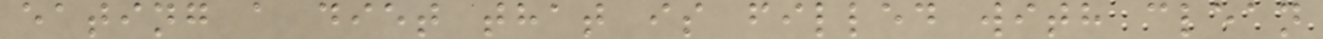eating a diet that is filled with clean
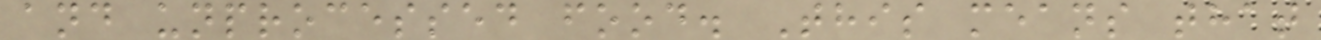and unprocessed food. This means that
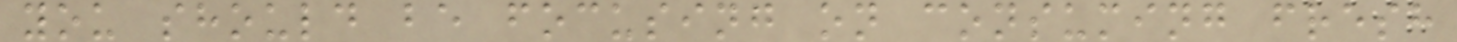you should be focusing on consuming fresh
